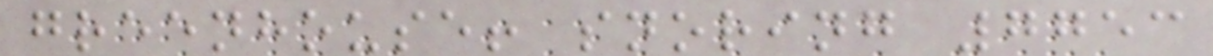greenhouse! snoring 7753
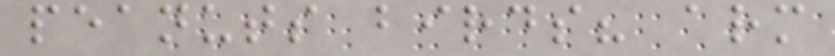peanuts birds? arm
